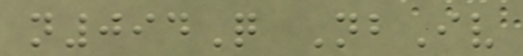n094Q NbIv
